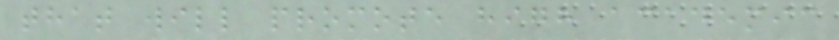that will promote high academic
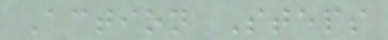Action Steps
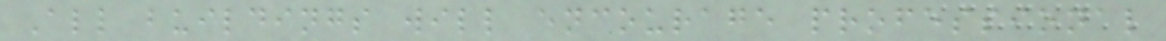All buildings will encourage professional
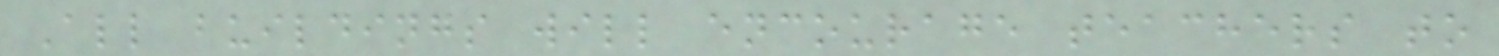All buildings will encourage teachers to
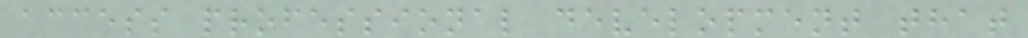access professional development that
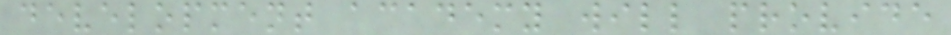development academy will provide
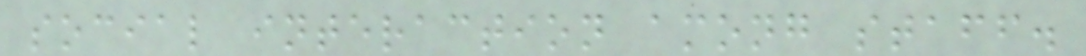social interaction among staff.
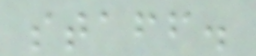staff.
